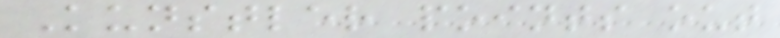Kunstler points out
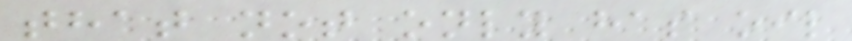that not only has oil
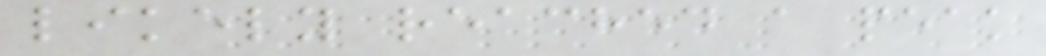likely reached a peak
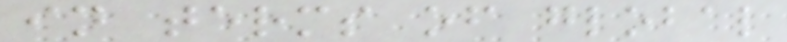in terms of global
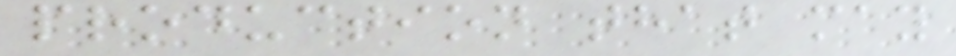production that may
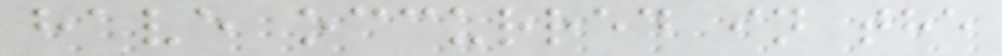have occurred in the
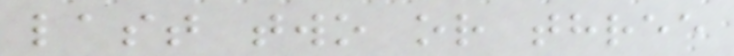last two or three
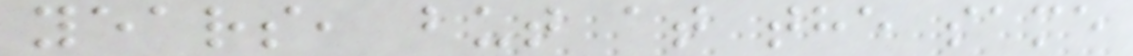years, but at the same
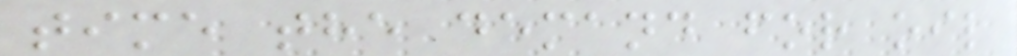time the demand for oil
